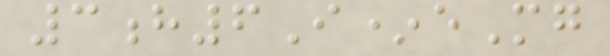3h6I*eMg
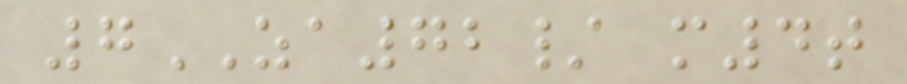7ZA72/ m4t
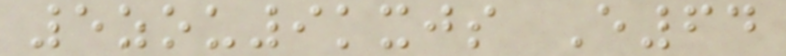5zou9kxjs E64
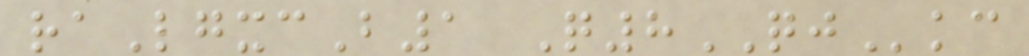raLgxcB1 Q8QJkc
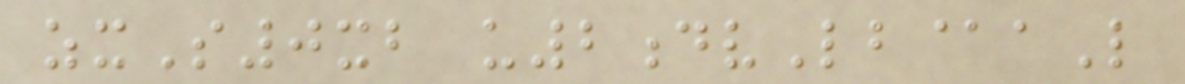zxS0xb u2dvLb@aL
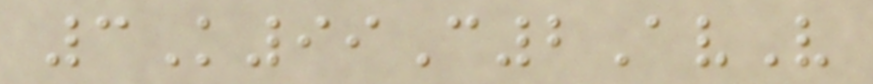3K99C2AvV
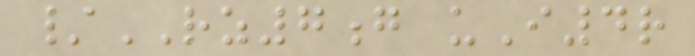/RZ7g uI4r
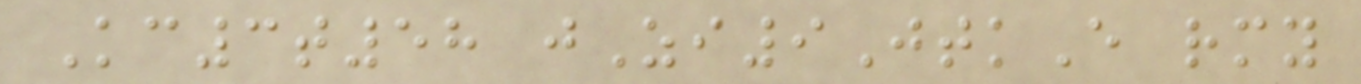Kc3t58 jZi9JtkE rmy
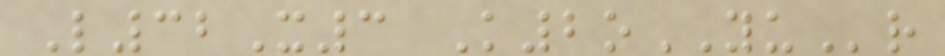L32X3 K2oYUr
